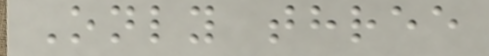Only three
